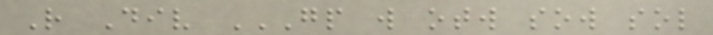R Div GP W OTW SOW SOL
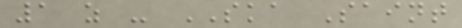1 z - SKA Saint
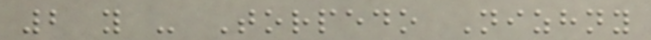2 y - Torpedo Nizhny
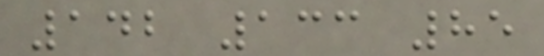142 133 85
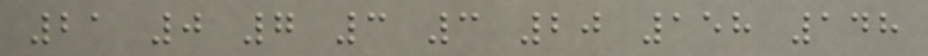21 0 7 3 3 20 158 148
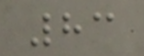83
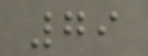79
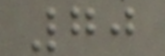70
